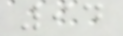94
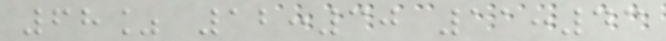68% 12:30 11:43
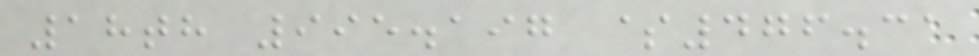18th 995.197 $476.31
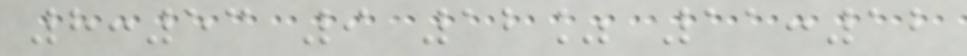8:53 9 12% 11:12
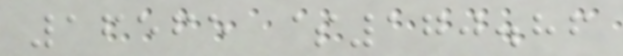16565 $170.86
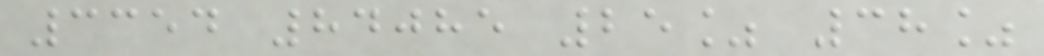3354 84085 25% 38%
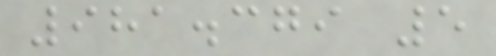981.379 5
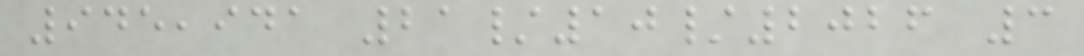945,941 21/10/2026 3
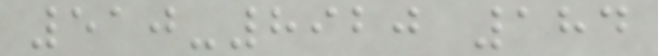510-8920 184
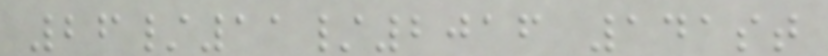26/11/2016 141st
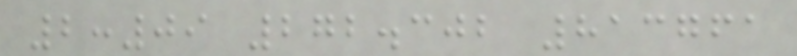2:09 272.302 813761
